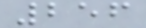256
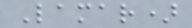Lamar)
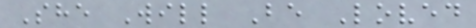She Will Be Loved
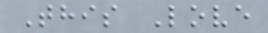This Love
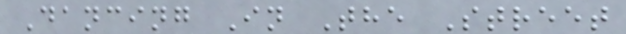Dancing In The Street
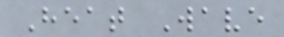Heat Wave
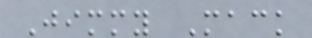Jimmy Mack
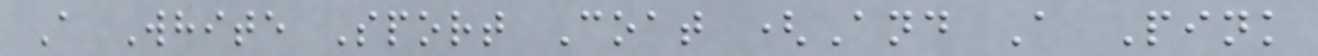A White Sport Coat (And A Pink
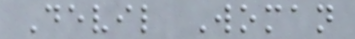Devil Woman
